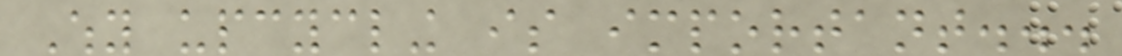Why upcycling is important...
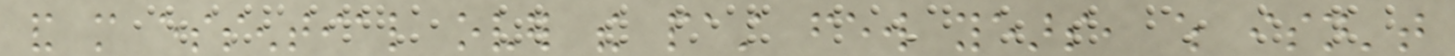and more essential over the past few years, which isn't
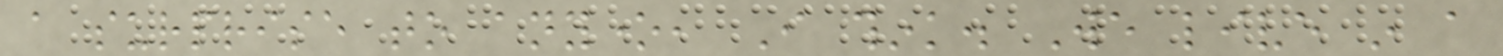a surprise to anyone, I think. We live in a
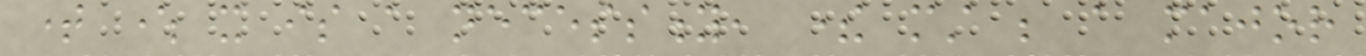time where it is a necessity, there must be a major
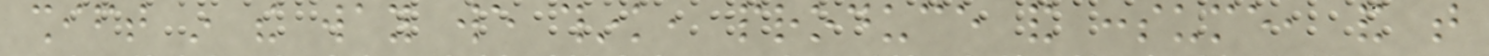shift in the way we think, produce and consume, and that
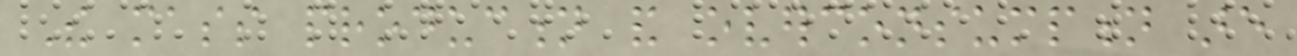The mass production and overconsumption are
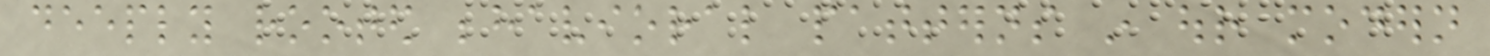deeply rooted behavioral patterns in our modern
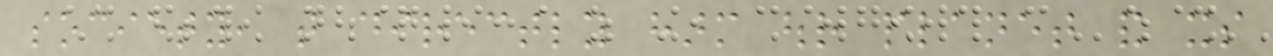society, that directly harm our planet and its
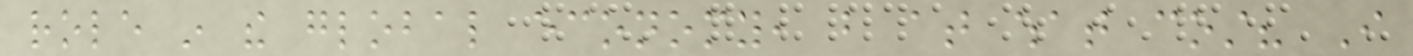role in the global economy, but at what cost? I
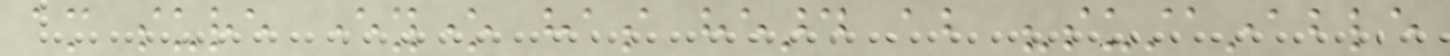am sure everyone has heard about "sustainable
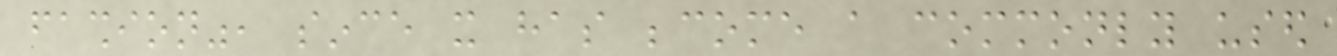fashion", since it has become a commonly used
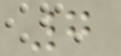7
